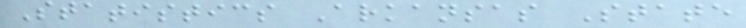Statistics Arkansas State
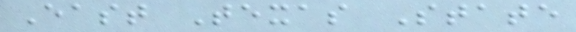East Texas State
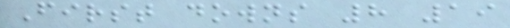First downs 8 19
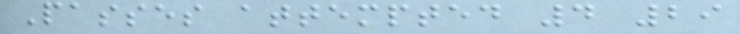Passes attempted 4 29
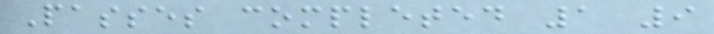Passes completed 1 9
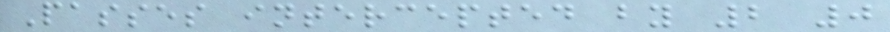Passes intercepted by 2 0
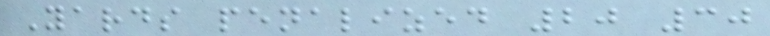Yards penalized 20 30
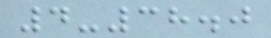4-38.0
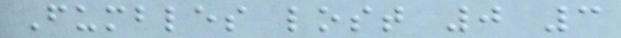Fumbles lost 0 3
